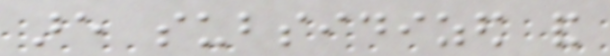are subsidized and
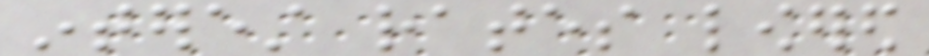interest rates lowered
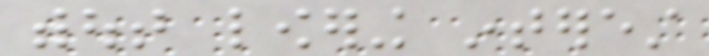without lowering interest
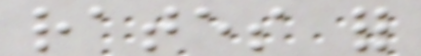rates for
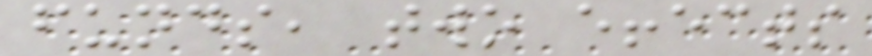funds, two effects
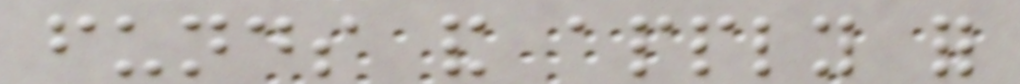funds and apply for
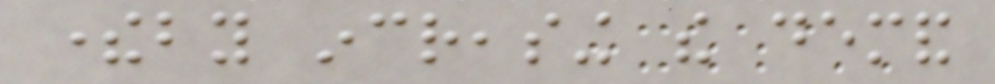thereby increasing the demand
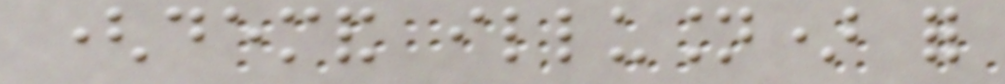(demand illusion) for
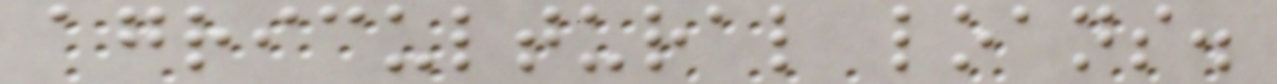agricultural loans.
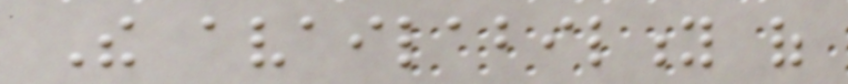The availability of
